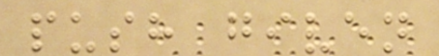push given
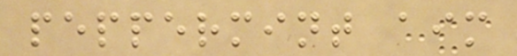peppermint aim
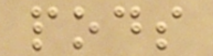pods
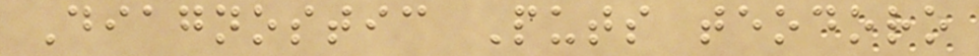Diagnostic Puts teodoro
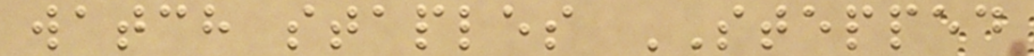watch staples STEPPED
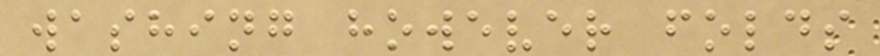washing however folds
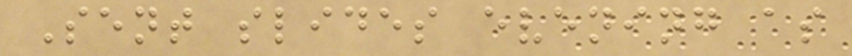Sent slides evening as
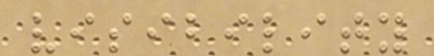visibility
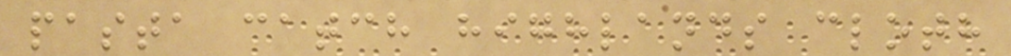pasta catch highlands cloth
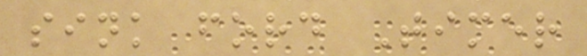sink ford Timer
